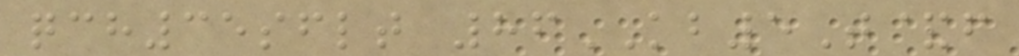qch35sflt 86KB5T&f
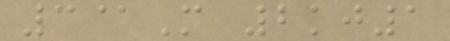3@M 2kj1
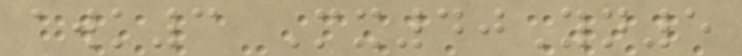awk3 Mx40Yn5
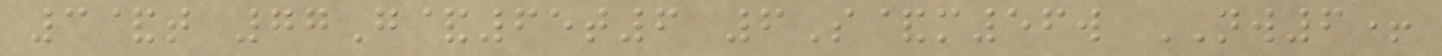3&t 77G&65t6 6S&m56w NW6+
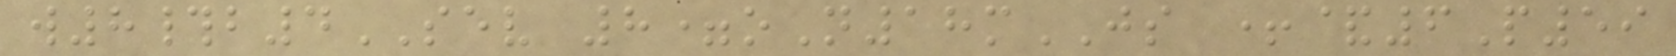w8#b4SEV 8=oN18mJS +&6P59
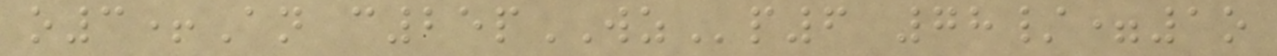o3+An c25pWZp6 78/=1o
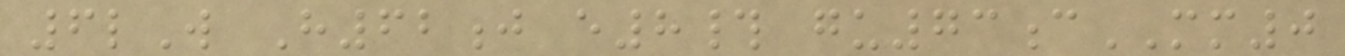6lW H62j e8# gu73cMM0
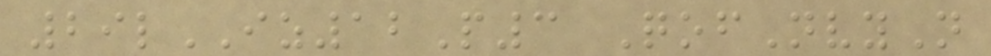29lIZ12P3 QofNvyN
